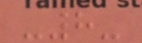-8-
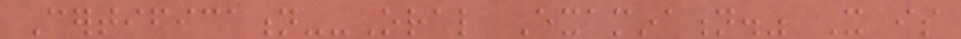Certification--Oral Examination." It is
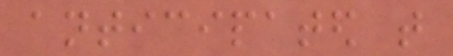anticipated that
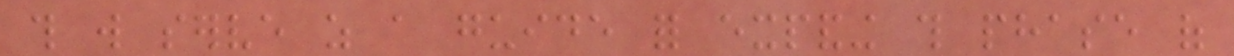this will serve as a guide for expanding this phase of
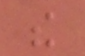the
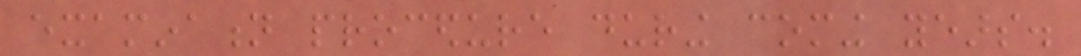examination procedure during coming years.
